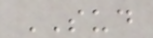SUD
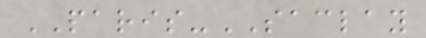PARIS-SACLAY
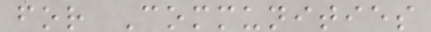for Communities
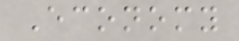Economy
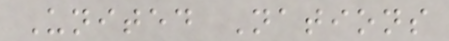United Nations
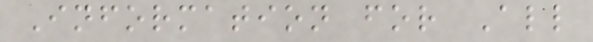Information for All
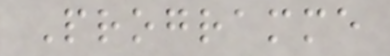Programme
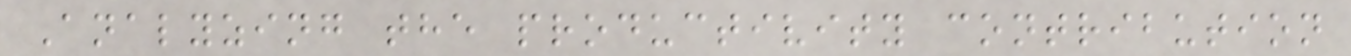Analyzing the productivity contribution
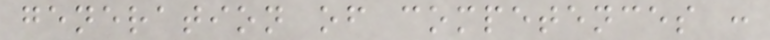generation of competences :
